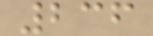236
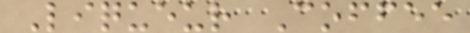Liqueur Coffee
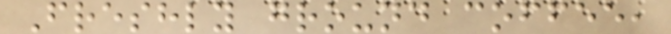Freshly ground coffee,
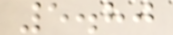5.80
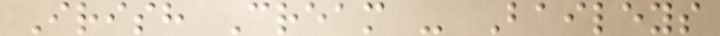Irish Cream - Baileys
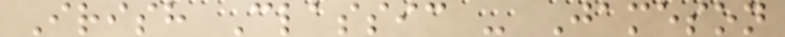Irish Classic - Jameson
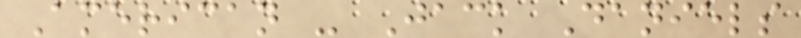American - Jack Daniels
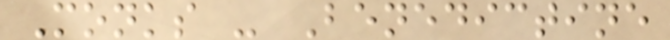Monks - Benedictine
